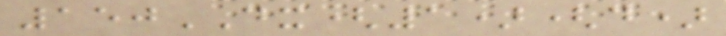150DX(1)(d)
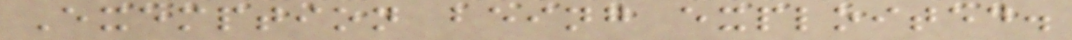Exemption being exploited.
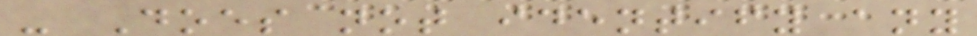- Does not identify any
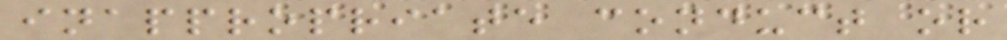inappropriate conduct or
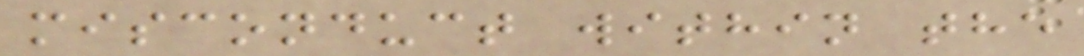misconduct within the
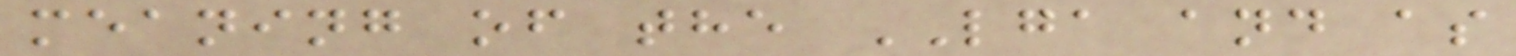meaning of the LGA and as
